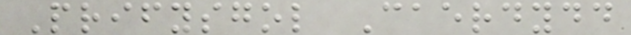Prifysgol Caerdydd
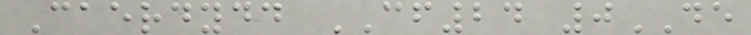Caerdydd CF24 0DE
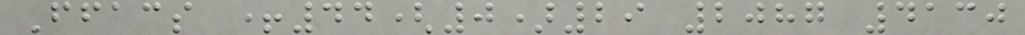Ffacs +44(0)29 2087 4130
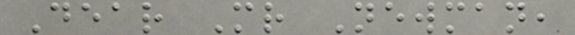Dear Mr Newman,
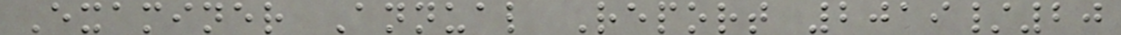Examiner Annual Report 2019/20
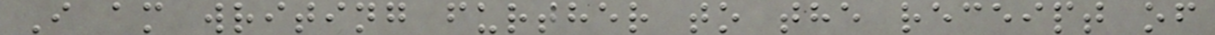I am writing further to the receipt of
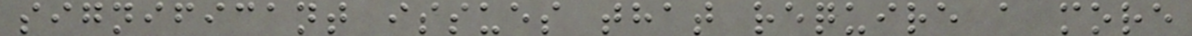significant issues that require a more
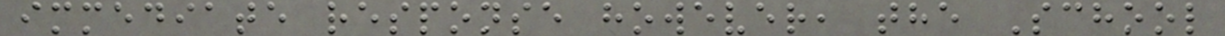immediate response however, the School
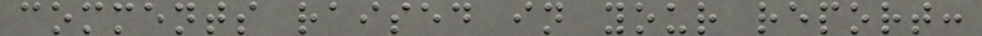comments raised in your report:
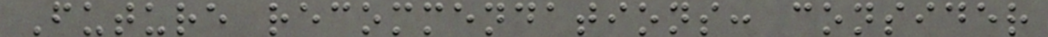Future recommendations: consider
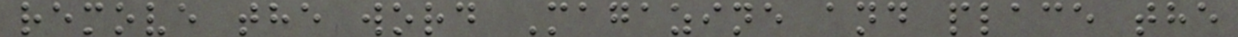remove the word Magazine and place the
